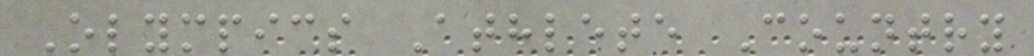Olympics Athlete Country
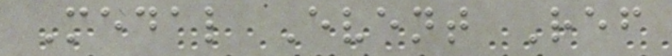Medal Event Ref
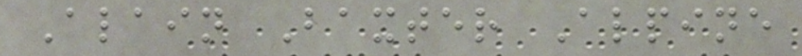Alain Baxter Alpine
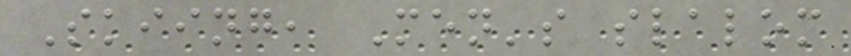Skiing, Men's slalom
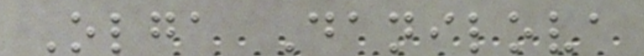Olga Danilova
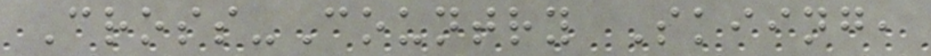Cross-Country Skiing,
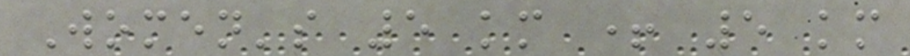Women's 5 km + 5 km
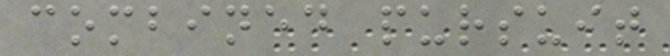combined pursuit
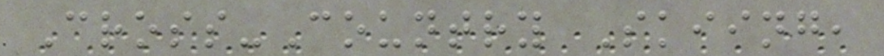Cross-Country Skiing,
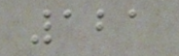121
